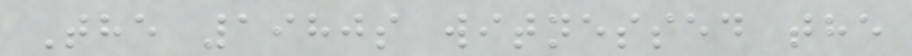The 1980s witnessed the
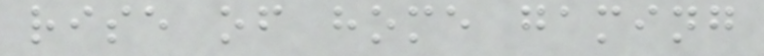rise of home gaming
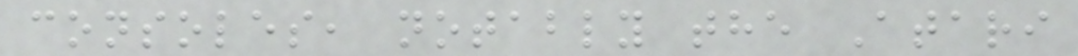consoles, notably the Atari
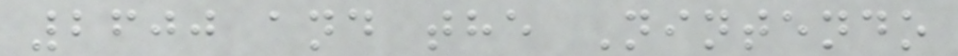2600 and the Nintendo
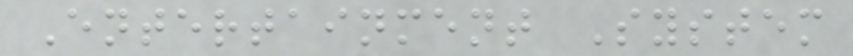Entertainment System
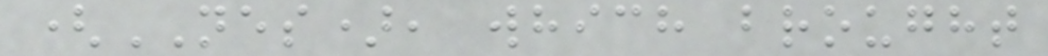(NES), which brought
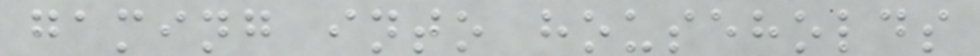gaming into households
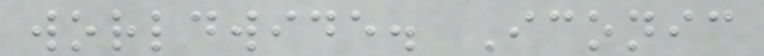worldwide. Iconic
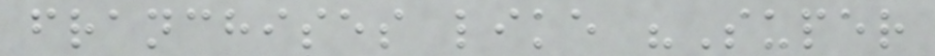franchises like "Super
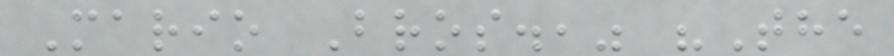Mario Bros.," "The
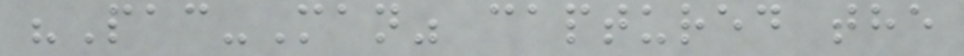"Pac-Man" captured the
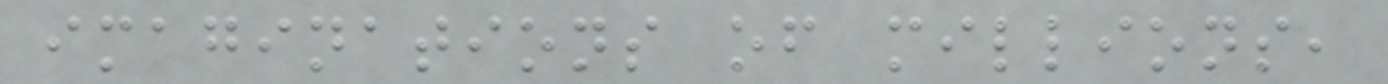imaginations of millions,
